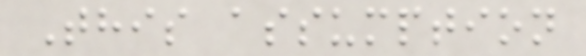This assumption
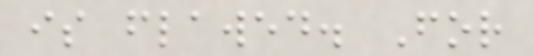is flawed. For
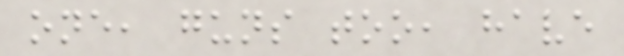one, guns too, have
